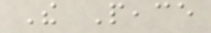The Peace
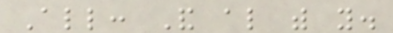All: And also with you.
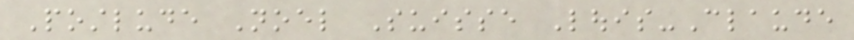Postlude Noel Suisse Louis-Claude
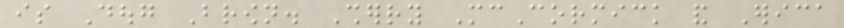is Doug Brown. Sherry McCormick and Erica
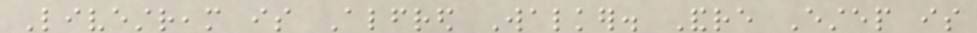Livestream is Alfred Walker. Andre Estep is
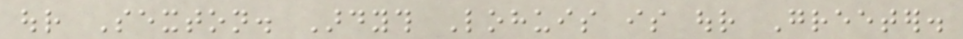our Sexton. Ardyth Lohuis is our Greeter.
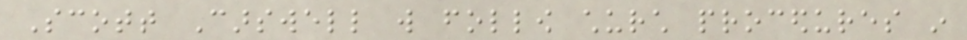Scott Carswell will follow church procedures in
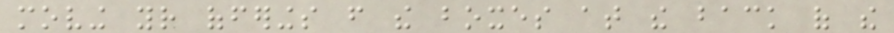moving your offerings from the boxes at the back of the
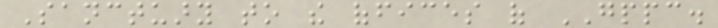Sanctuary to the offices of GPPC.
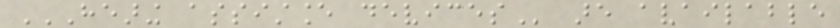HEARING ASSISTANCE DEVICES are available
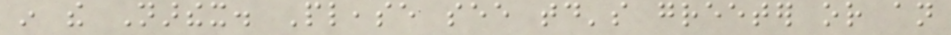in the Narthex. Please see today's greeter or an
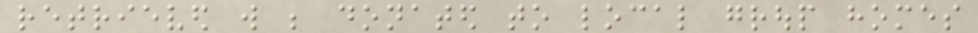retrieved will be donated to local group homes
